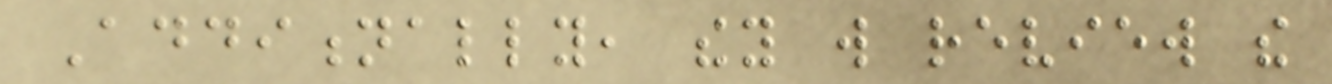Additionally, they will review the
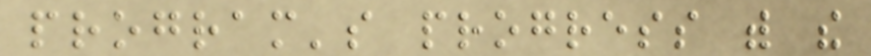program's progress with the
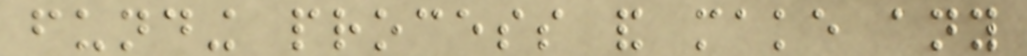funding process and make any
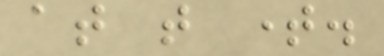at that time.
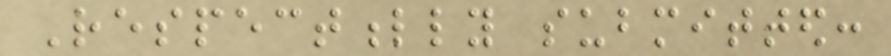Respectfully submitted:
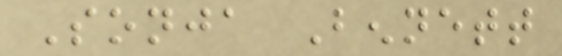Sonja Bennett
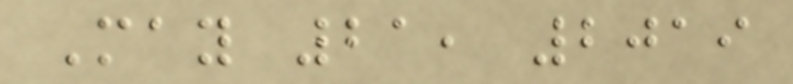May 21, 2019
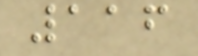116
